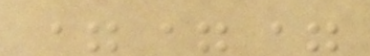===
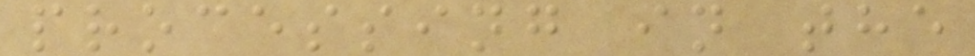processing in the
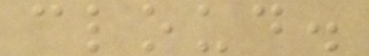cloud.
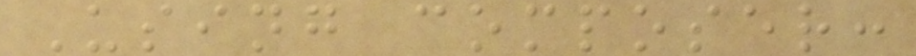Using composer:
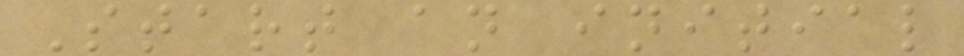Start an initial
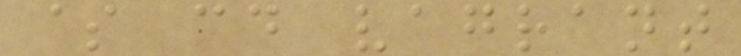$ cd vagrant
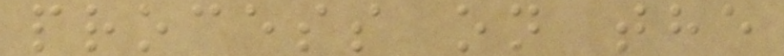process on the
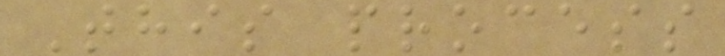This process
